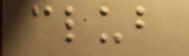club
